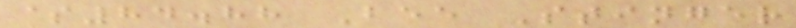$84.88 Bee Stinger
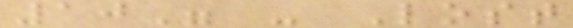10" - Lost
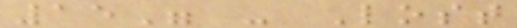15" - Lost
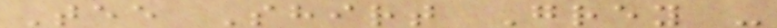Tee Shirt Grey -
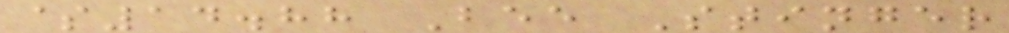$14.88 Bee Stinger
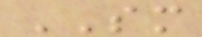SM
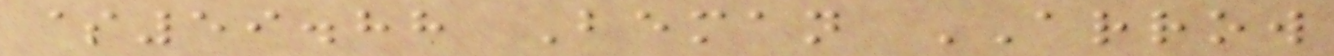$59.88 Beman ARROW
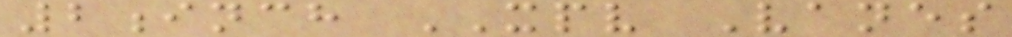2inch XPV Vanes
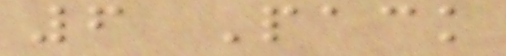6 Pack
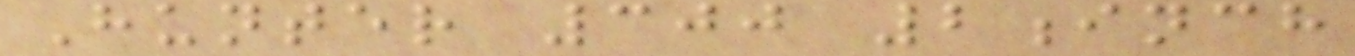Hunter 300 2inch
